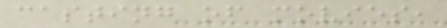casting of movies,
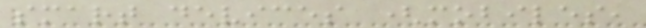smart devices (mobiles,
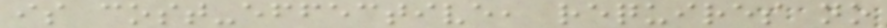is cost-effective, requires no
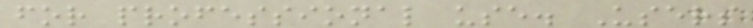for professional use. Users
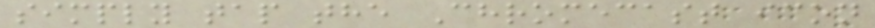simply tap the Chromecast icon
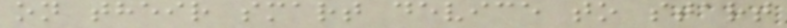on their smart device to start
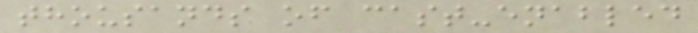thousands of cast-enabled
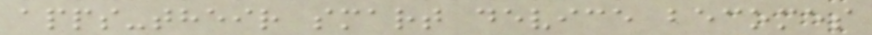apps-their smart device becomes
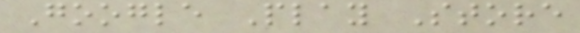Google Play Store
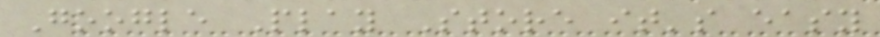Google Play Store it's easy
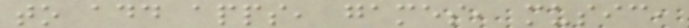to add apps, games, music,
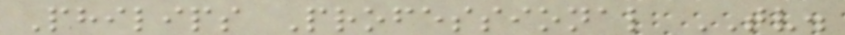Philips Professional TV.
